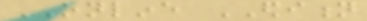ONLINE EDITION
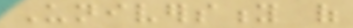University of
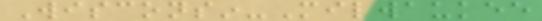Wisconsin-Milwaukee
